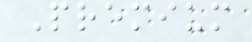Premium
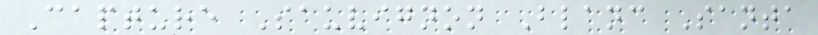Capture Sauvignon Blanc Santa
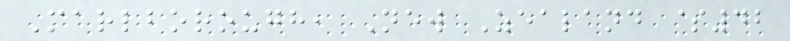Marlborough, New Zealand $42
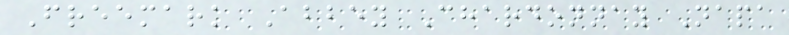Freemark Abbey Chardonnay Napa
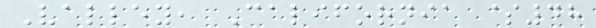Valley, California $48
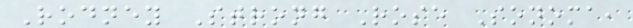Rodney Strong Rose Sonoma,
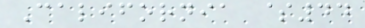California $44
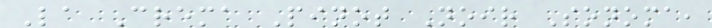La Crema Pinot Noir Sonoma,
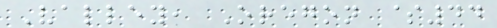Valley, Oregon $44
